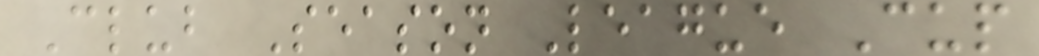Club Season League Cup
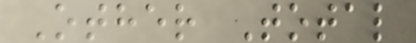Other Total
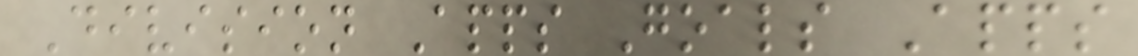Division Apps Goals Apps
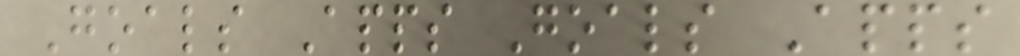Goals Apps Goals Apps
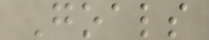Goals
